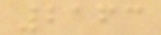2163
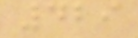429
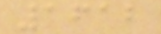1612
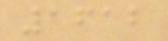1612
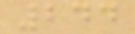244
